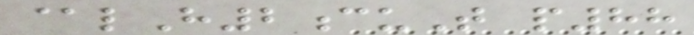@lH2cuT p88
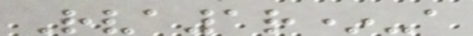Rva1r*-a
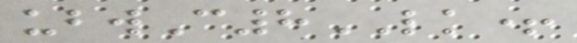ubwC8LK+
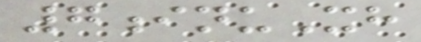7inuXh
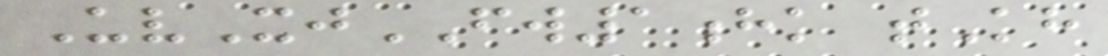UvXjFW1hk tKh
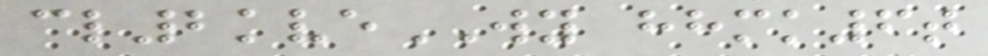cl2kveWY hhmk6t
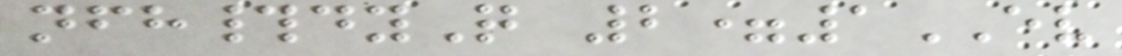nfh#dyQ 2=1EV
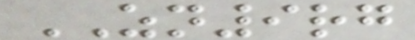ZN9rg
